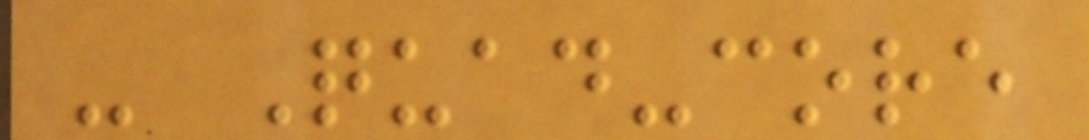- Quad-core
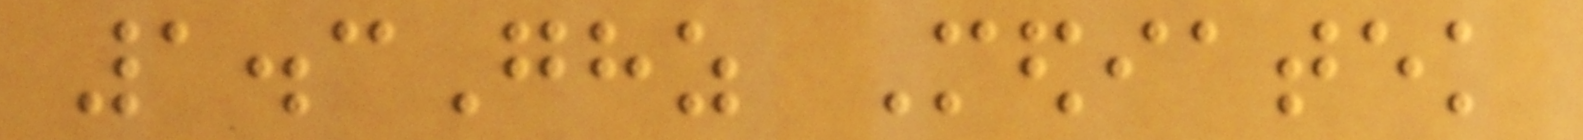1.3Ghz Mediatek
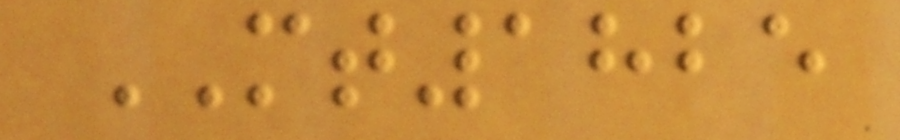MT1825
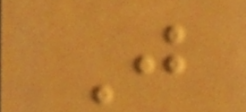Just
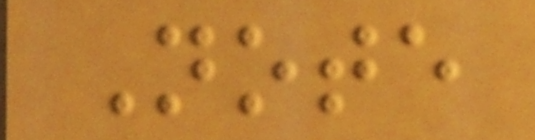Note
